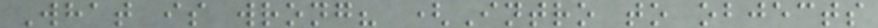What is wrong? (Intro to objects
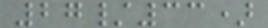27/33)
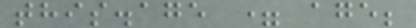this.age = age;
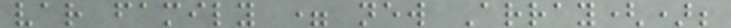var family = new Array();
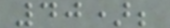40);
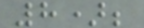8);
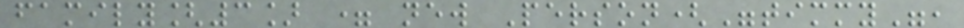family[3] = new Person("timmy",
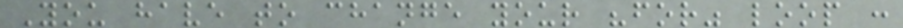You have to change your "for" loop :
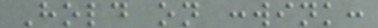Hold on :wink:
